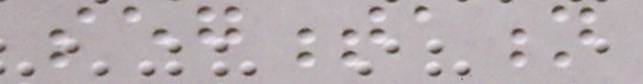segmentation
